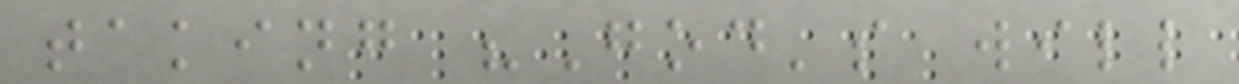taking "God's will
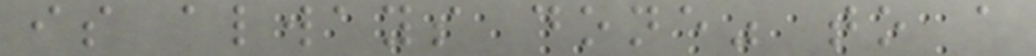is always done" to a
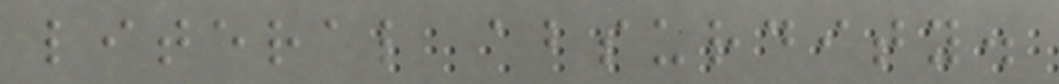literal absurdity.
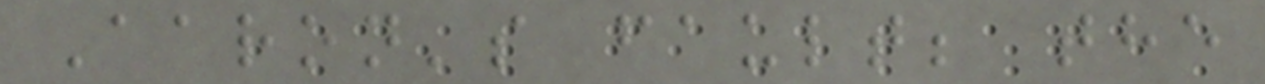Aaron's fault; the
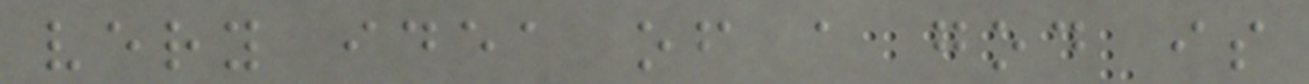very idea of a god is
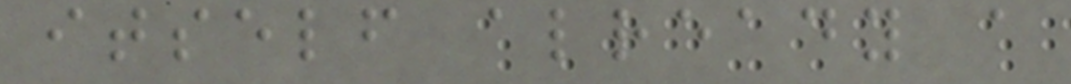itself already a
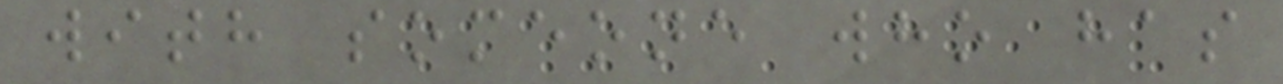with someone who has
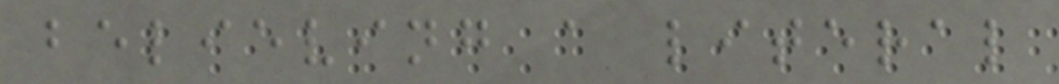believing a literal
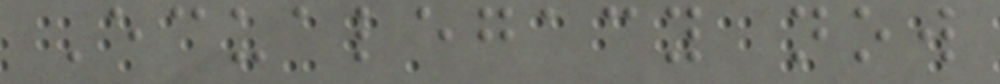Ecualegacy now
